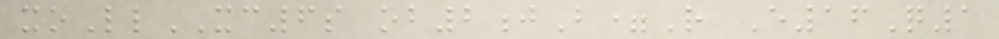xoLlXC6s ob2jB=R E16Q1
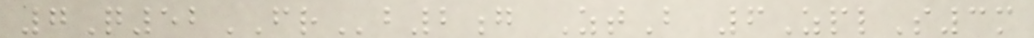7Q52FRb2g ZtB 6ZplS3m
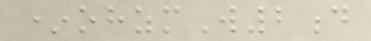*ohzmW2d
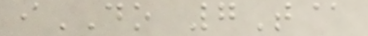iDO 7T@
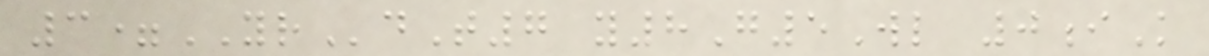3=YRdT7 y8G5Wl 0iK
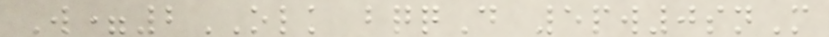W=2OLK bqqD 5pw0snM
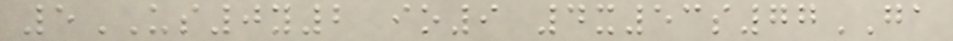5US0y2 io9 4x53s77GA
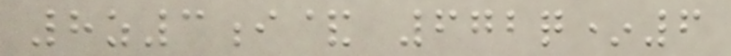8z3i& 672q*6
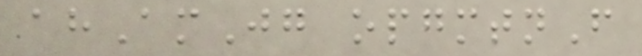ahAmJg opgmtnF
